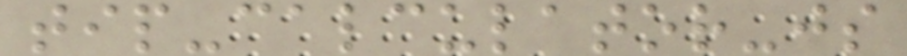tip-calculator-js
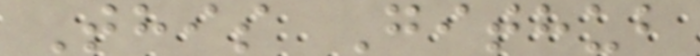This Github
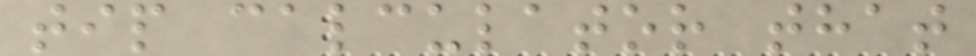tip calculator that
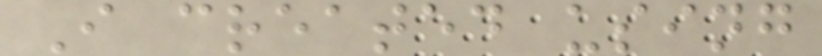I created using
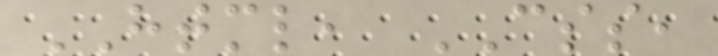HTML, CSS,
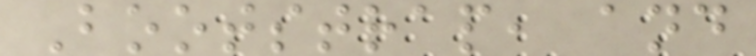Bootstrap, and
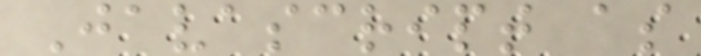Javascript as
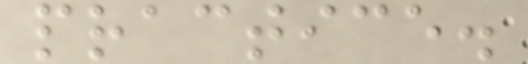practice.
